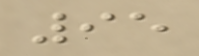95
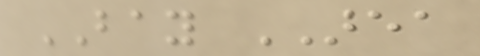BAY AREA
